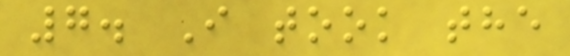7. I took the
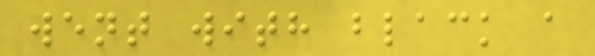went with black a
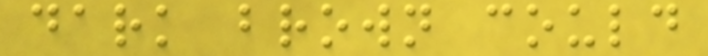dark brown could
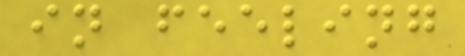in feeling
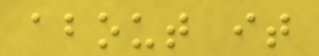about it
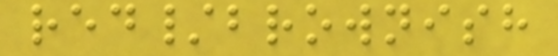red/brownish
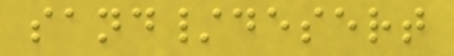sand/desert
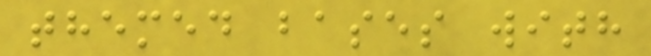themed bases with
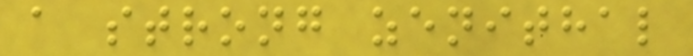a strong zenithal
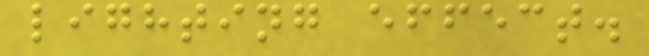lighting effect.
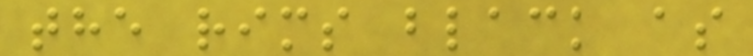the rims black as
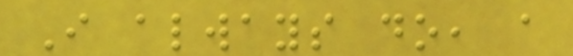I always do, a
